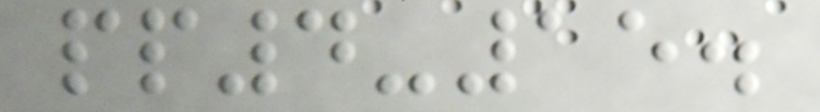pp4-15.
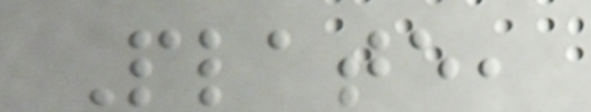Plate,
